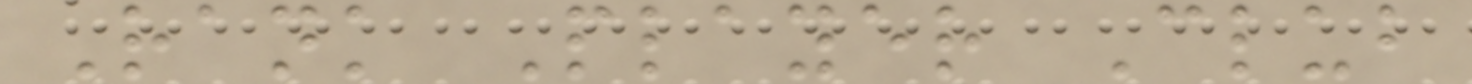Rank Player Club
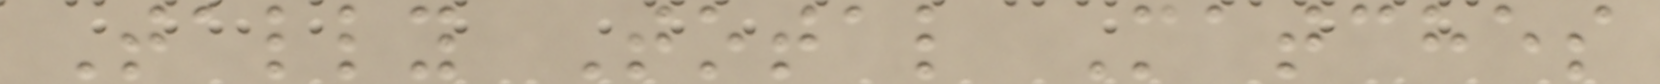Tally Total Matches
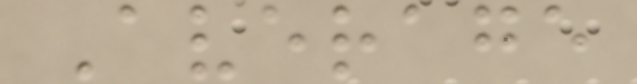Average
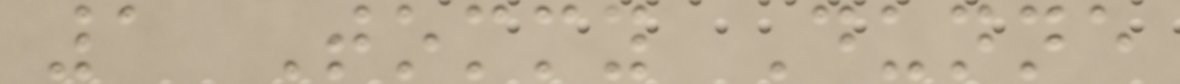1 Tommy Dunne
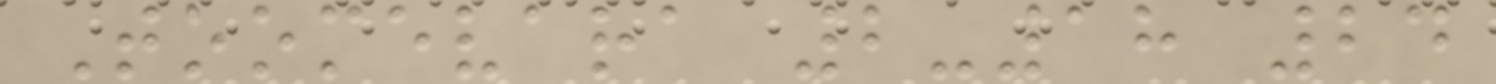Toomevara 2-18 24
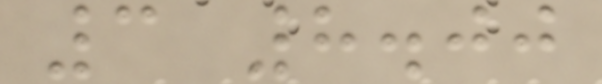3 8.00
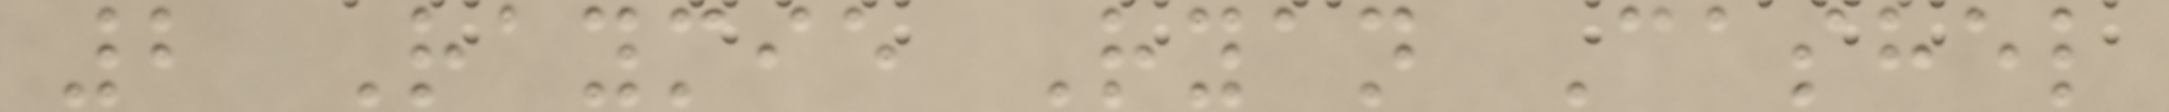2 Raymie Ryan Cashel
